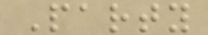Party
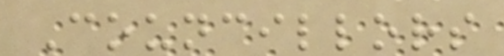Councillors
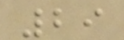29
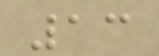13
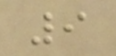9
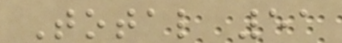Total 51
